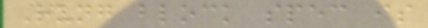Rung block spec is
